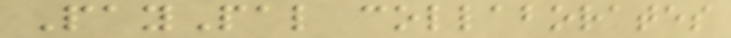PayPal collaborates
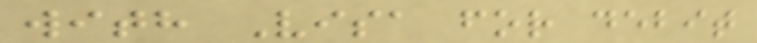with Visa for debit
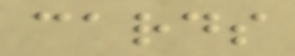cards
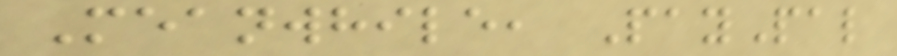Meanwhile, PayPal
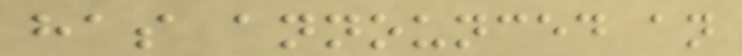has announced an
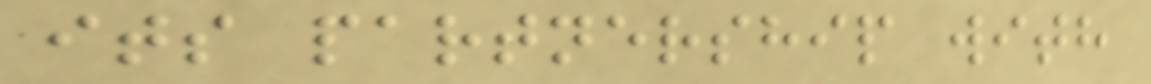its partnership with
